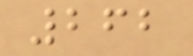262
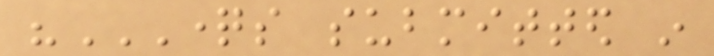"QUESTIONS SUBMITTED IN
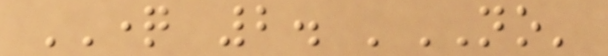QUESTION 2. 'NO'
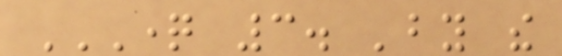QUESTION 3. 'BY THE
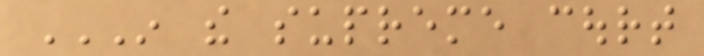IN THE SUPREME COURT
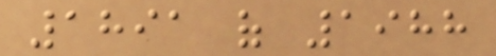1891 of 1988
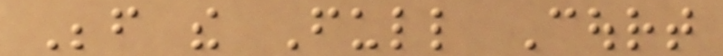Before the Full Court
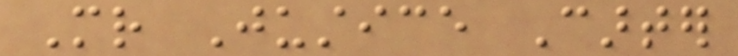Mr Justice Carter
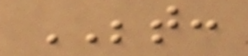BETWEEN:
